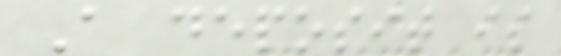A deposit is
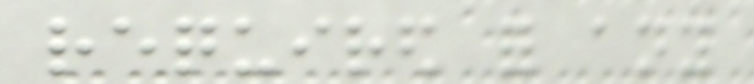required for any
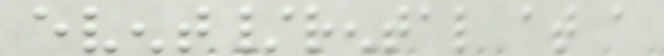event/rental at a
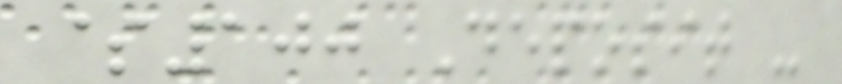$100 Deposit -
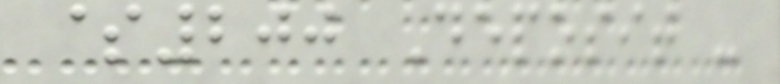$200 Deposit -
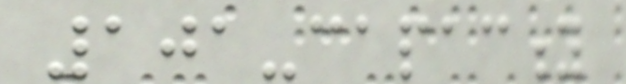101-capacity
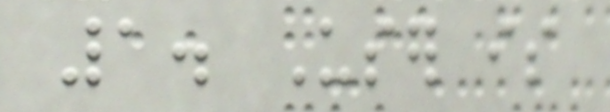1. User is
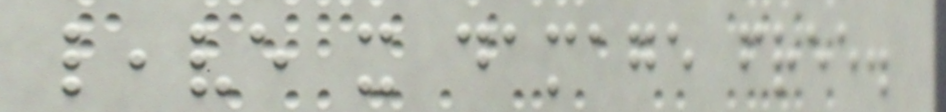leave it damage free.
